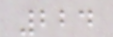224
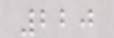220
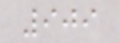909
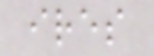ires
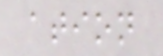ation
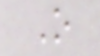O
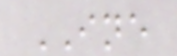INE
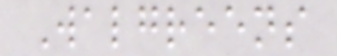Walgreens
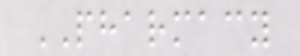PHARMACY
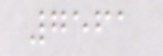7561
